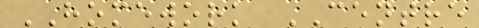HOMEWORK CENTRE
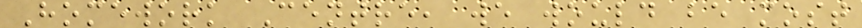Homework Centre, we would be most
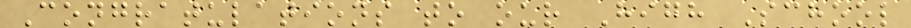Congratulations to our High School
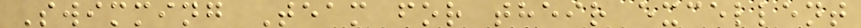Swimming Team for their excellent
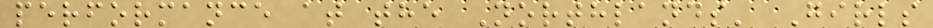performance at the Northlands' Girls
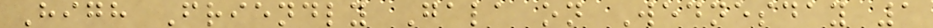High Friendly Gala on Wednesday 1
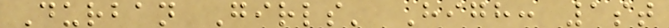Durban Girls' High: 1st
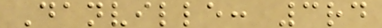Danville: 3rd
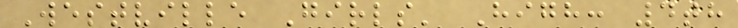Westville Girls' High: 4th
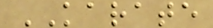KARATE
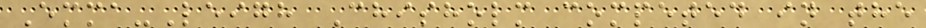Emma-Leigh Chisholm competed in the
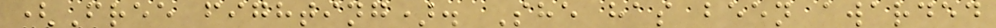(Free fighting). She has been awarded
